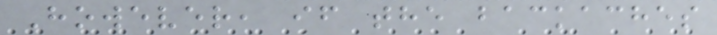However, if the backaches
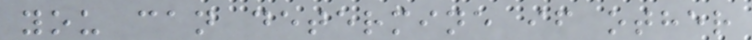you can determine if other
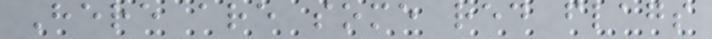Here are some red flags
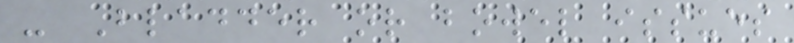- Bladder or bowel issues
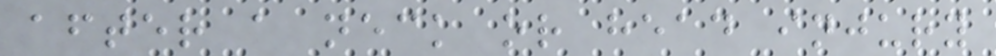after a neck or head injury
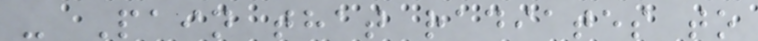- Pain that radiates to
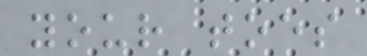your toes
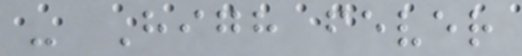- High fever
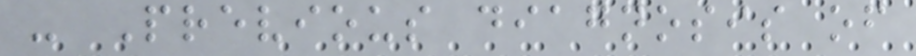- Previous diagnosis of
